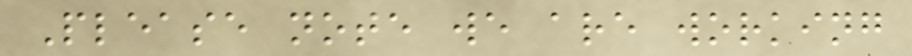Please note we are working
